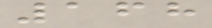168
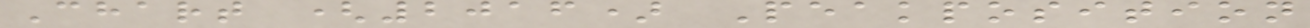Chart (2016) Peakposition
